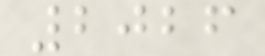2026
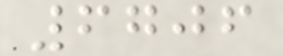6706
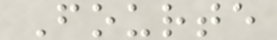Fourte
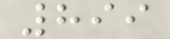899
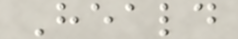Heald
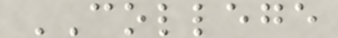COLLEGE
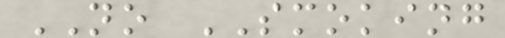NO SMOKING
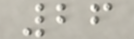26
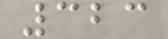323
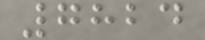7824
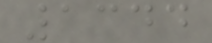1344
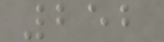252
